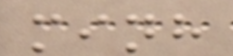minh
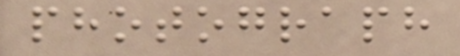photograph
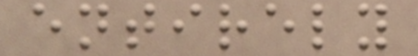entirely
